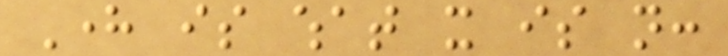Here is what it is not:
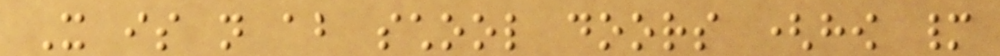It is not about school doors (how many
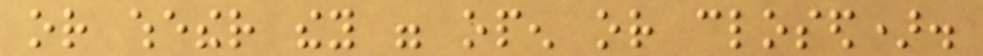or whether they were open or closed).
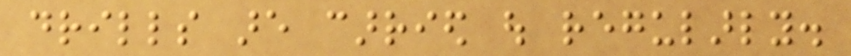drills are carried out regularly.
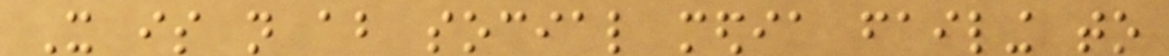It is not about social media failing to
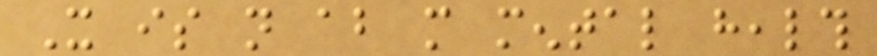It is not about more mental health
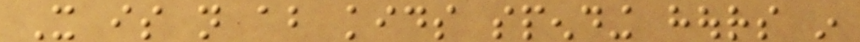It is not about kids spending hours in
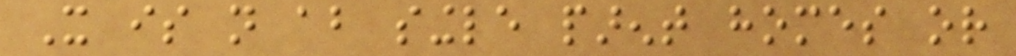It is not about single parent homes or
